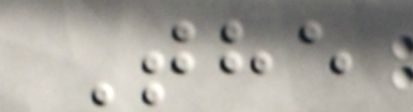The
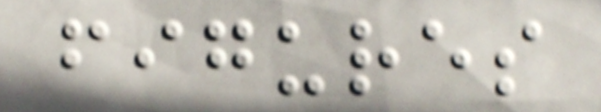figures
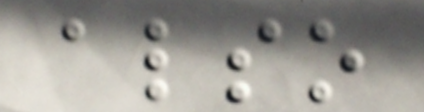also
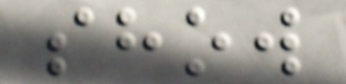show
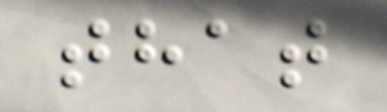that
